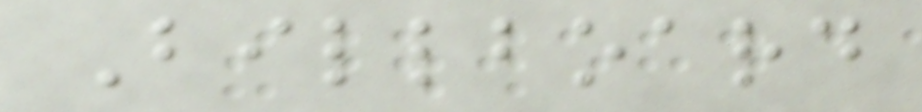Billboard
